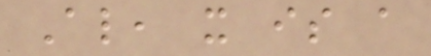Also, it is a
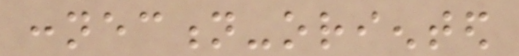connection-oriented
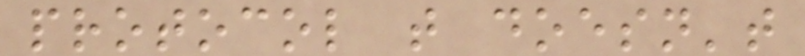protocol that doesn't
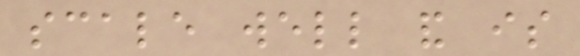scale well and is
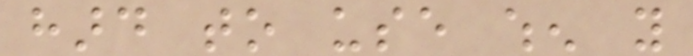hard to use when you
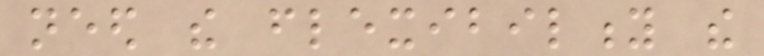need the flexibility the
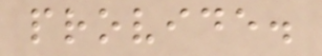provide.
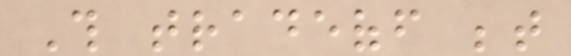This tradeoff between
